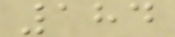184
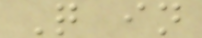Q in
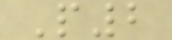P2
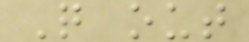Q out
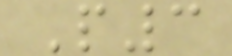P3
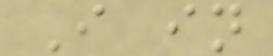I in
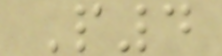P4
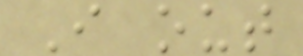I out
